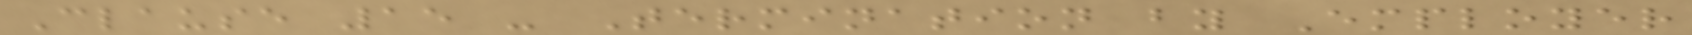Clause 15 - Termination by Employer
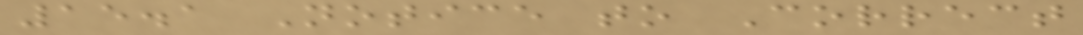15.1 Notice to Correct
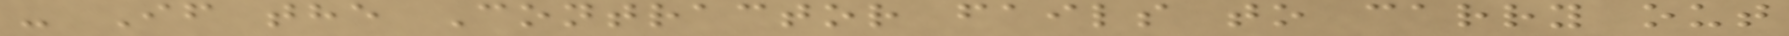- If the Contractor fails to carry out
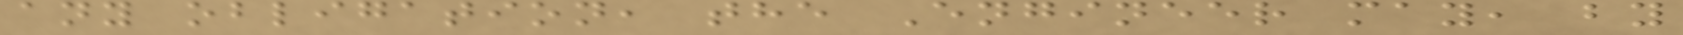any obligation, the Engineer may, by
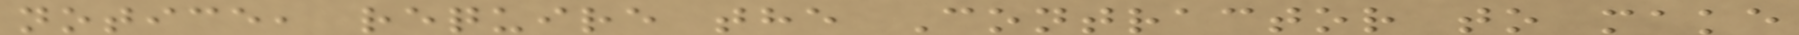notice, require the Contractor to make
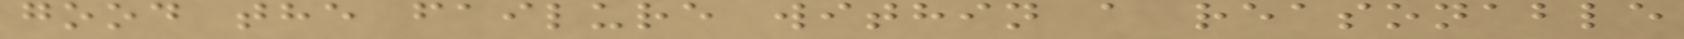good the failure within a reasonable
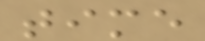time
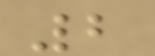2
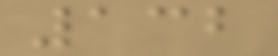132
